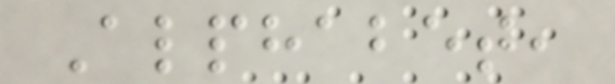Alphabet,
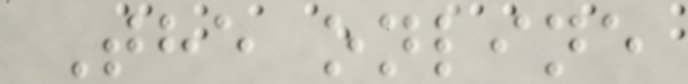The online
